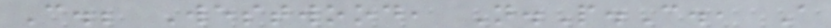C.; Westwood, N.P.C., A
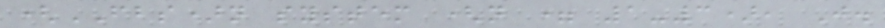(FBS)n system (n = 1-3), J.
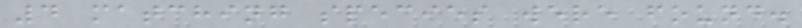4 matching species were found.
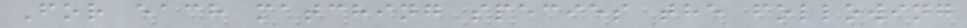For each matching species the following
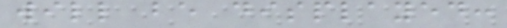will be displayed:
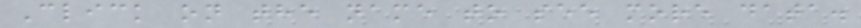Click on the name to see more data.
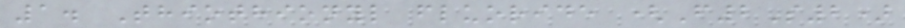1. Thiothionyl fluoride (F2S2)
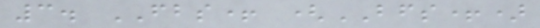3. FBS+ (BFS+)
